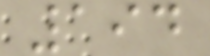194
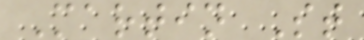Martin St
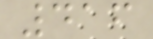416
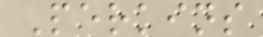Perkins
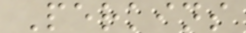Perkins
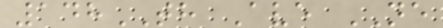148TH Ave NE
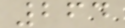264
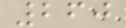260
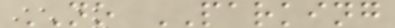NO PARKING
